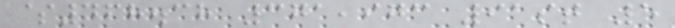$468.38 371,973 91st 5
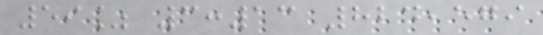59% 3:13 824,579
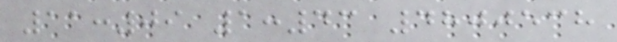11:09 1:43 4800538
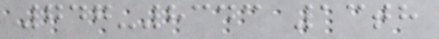747-8343 13th
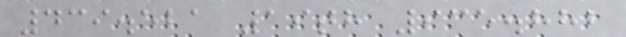439.521 19th 935.882
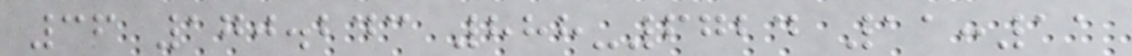36 170.243 888-6724 11:11
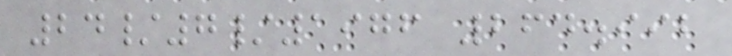24/7/1976 264.992
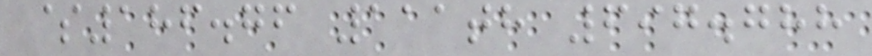$186.76 111th 697.788
